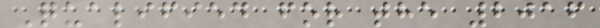Qualified for the 2016
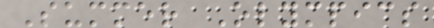Summer Olympics
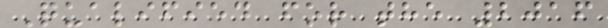Qualified for the 2016
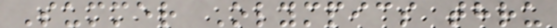Summer Olympics thru
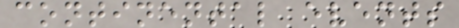continental events
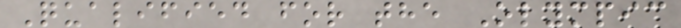Qualified for the Olympic
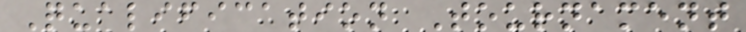Qualification Tournament
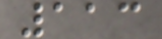113
